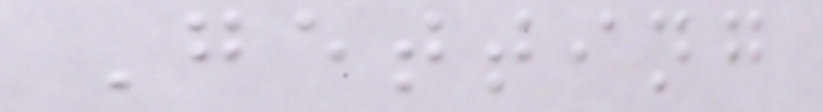Getting
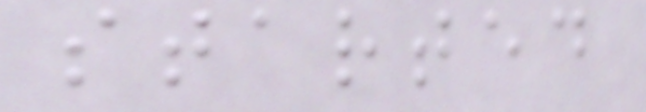started
